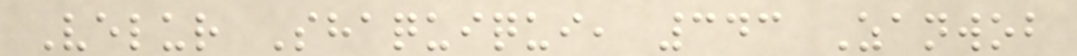Velur Shaquiqui, 343 Zanwob
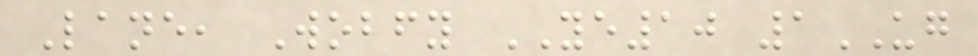Lane, Wobfy YE10 1UG
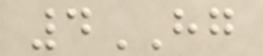4HG
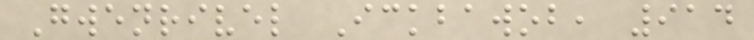Gwenrivel Ickbawob, 914
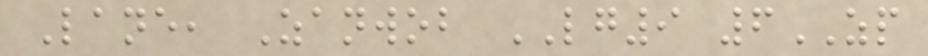Lane, Zanwob LG9 6ZP
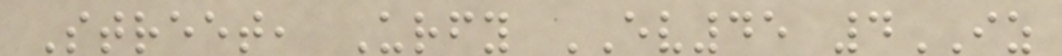Street, Urfy EV45 4IZ
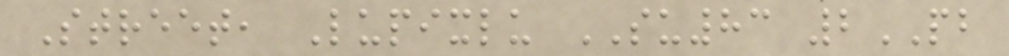Street, Lupixlu SU83 2PB
